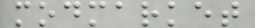modmarket
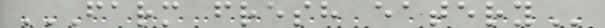FARM FRESH EATERY
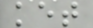ket
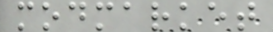modmarket
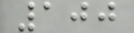100
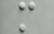m
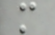m
